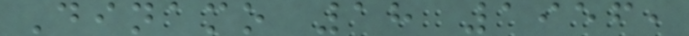Dinamo 18 1956,
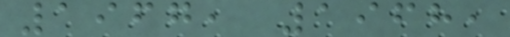1967, 1968,
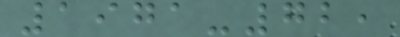1971-72,
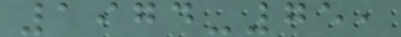1974-75,
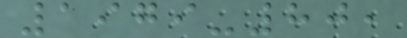1979-80,
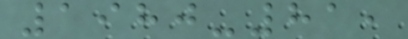1980-81,
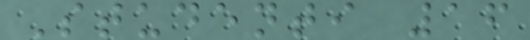Studenti 16
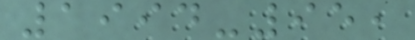1994-95,
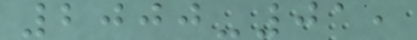2000-01,
